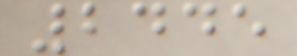2445
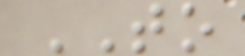TO
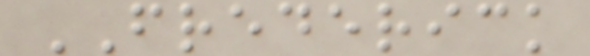FREDERICK
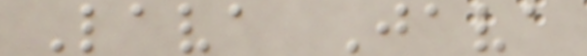Lava Java
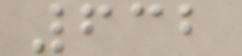632
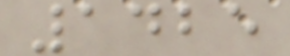1425
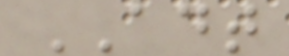ADT
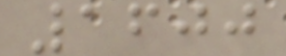1600
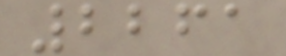2261
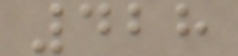428
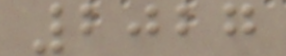2027
